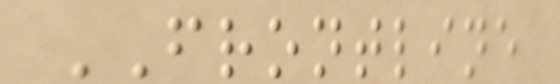FRONTLINE
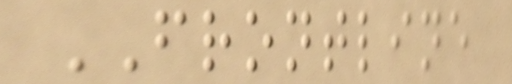FRONTLINE
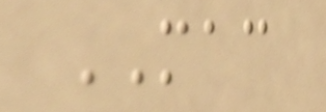MAC
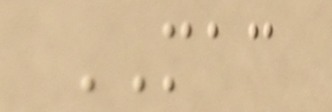MAC
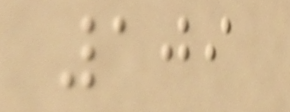109
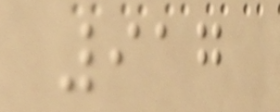917
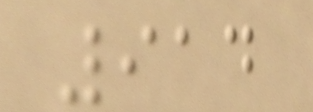914
